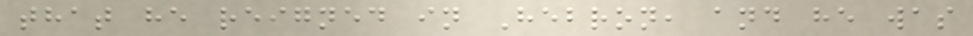that he reigned in Hebron, and he was
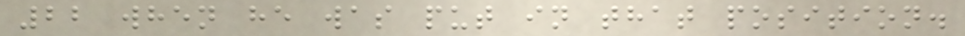22 when he was put in that position.
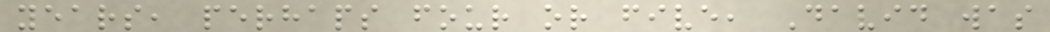years, perhaps four or five, David was
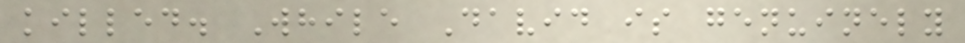killed. While David is genuinely
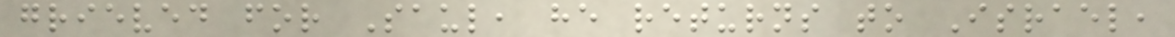grieved for Saul, he returns to Israel,
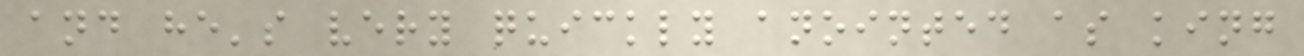and he's very quickly anointed as king
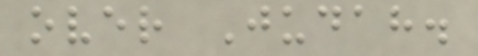over Judah.
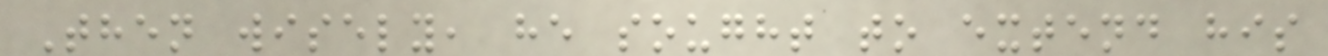Then wisely, he sought to extend his
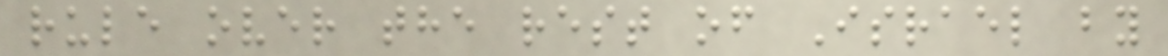rule over the rest of Israel by
